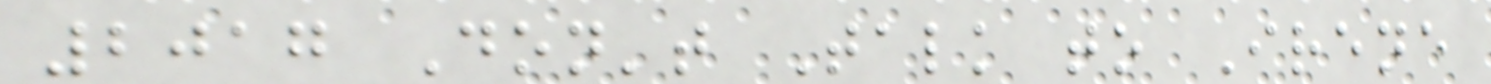2017 Don't Talk to Irene
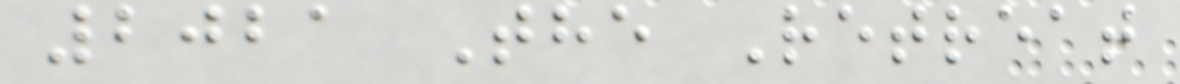2021 The Retreat
